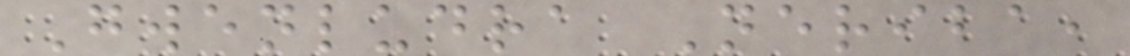Gwenludra Neriba,
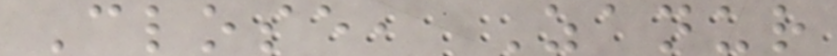Close, Zanur
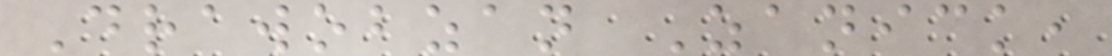Drawobzan Zanick,
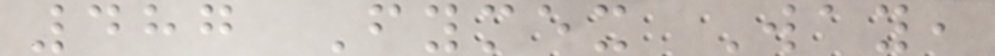487 Fymex Way,
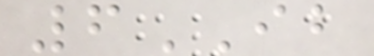6IB
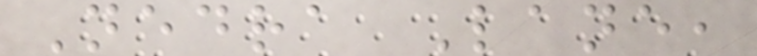Nedra Lane,
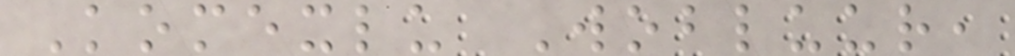Komexlu Wobluur,
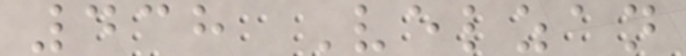438 Velzan
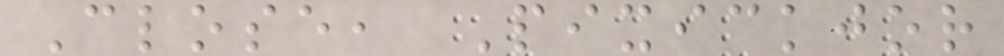Close, Pixickjor
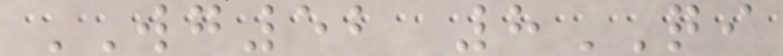WG52 8QI
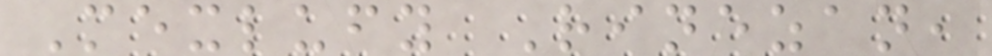Mexlufy Rinezan,
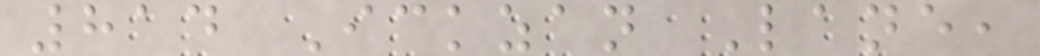814 Ickzan Lane,
